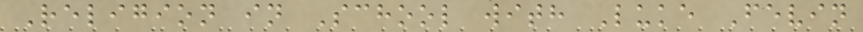Religion in School with Luke Fevin
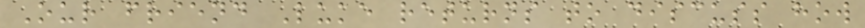Our friend Luke returns to discuss how
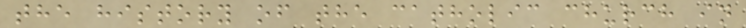the history of the catholic church in
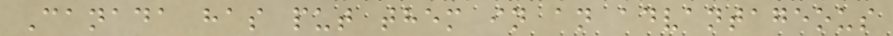Canada has put them in an advantageous
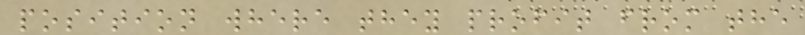position where they profit from the
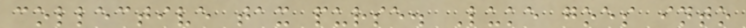collective tax purse. Luke goes into
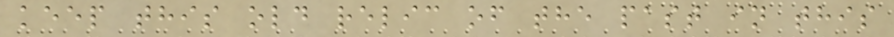keep this old relic of the past in this
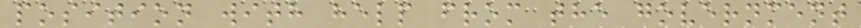position with help from the government
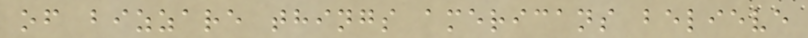of bizzare things americans believe
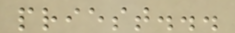priest...
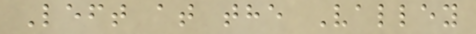Left at the Valley
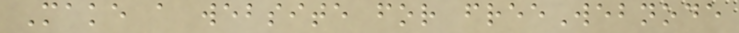Make a website for freeWebnode
